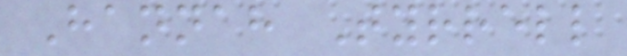Hannah Tyrrell
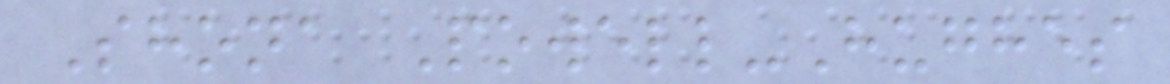Shona Powell-Hughes
